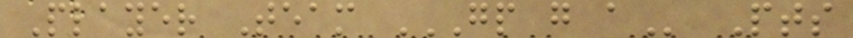Player Team GP G A Pts
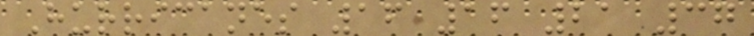Hurricanes 16 16 21 37
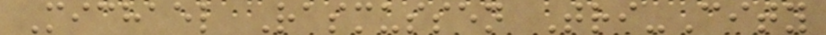Michael Rasmussen Tri-City
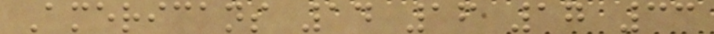Americans 14 16 17 33
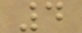4
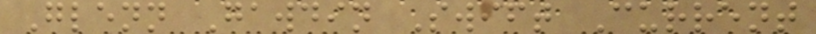Glenn Gawdin Swift Current
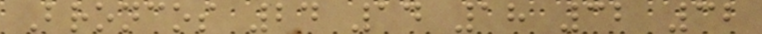Broncos 24 14 18 32 32
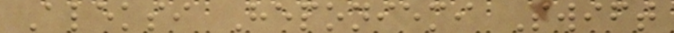Aleksi Heponiemi Swift
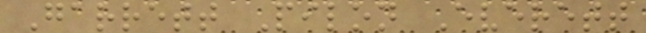Garrett Pilon Everett
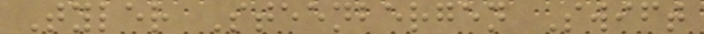Tyler Steenbergen Swift
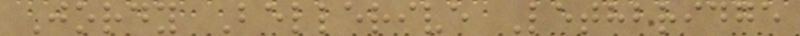Jordy Bellerive Lethbridge
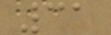31
